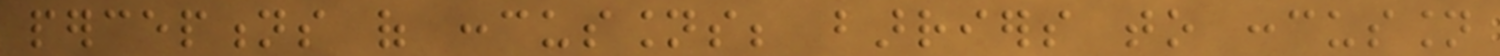perceptions of concussions; barriers to concussion
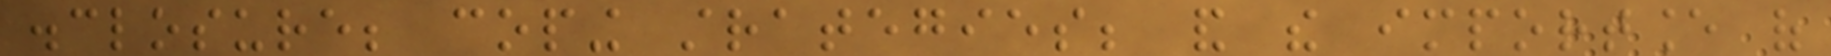disclosure; coping strategies; and the importance of
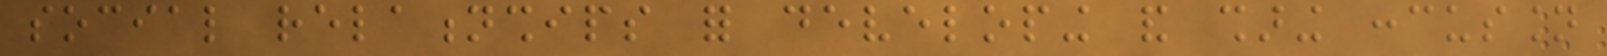social relationships for developing and sharing concussion
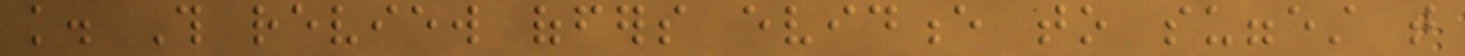knowledge. This review offers evidence to suggest that
